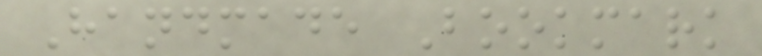Handmade Bookmark
